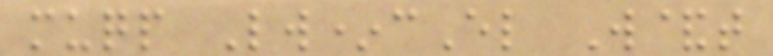muqp Lw*cEl W&t
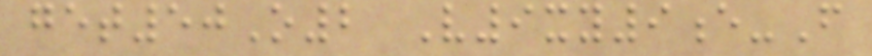get50O2 V9xy9e-F
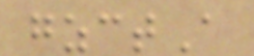gzctA
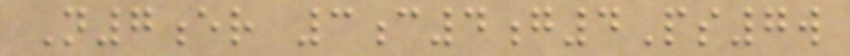N7er 3c4g4Ps7w
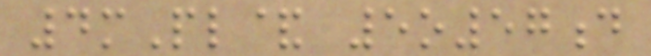4mPl& 5o57d
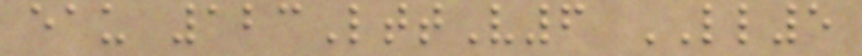eau 123LttV6 LL5
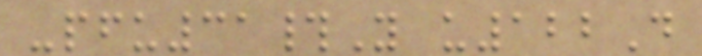-pfu31#Y u122D
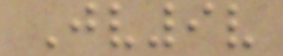Jv9v
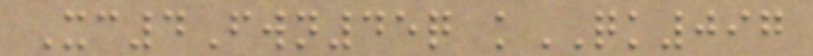Xc4Fwn45q kQK097
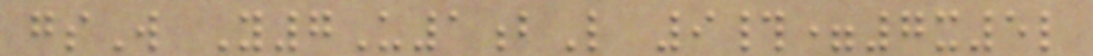gsW Y7U1bL 9#=7x5l
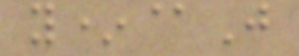y*@J
